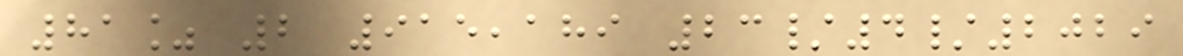81% 2 915,189 23/4/2029
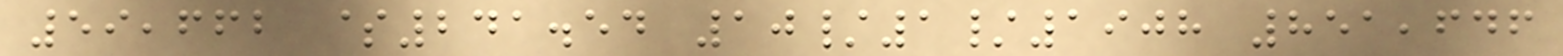59,662 $241.54 10/1/1908 851,646
